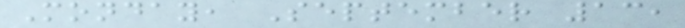Monday, September 13,
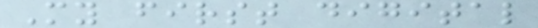My first digital
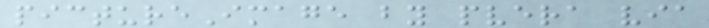pictureImage by pvera via
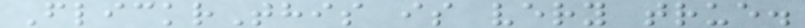FlickrThis is very true.
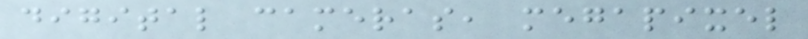digital cameras, megapixel
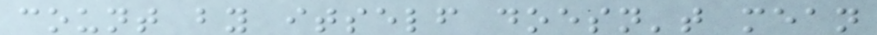count by itself doesn't mean
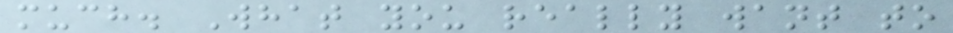much. What you really want to
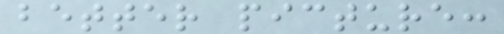better picture:
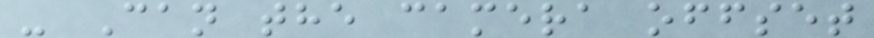- Can the camera offset
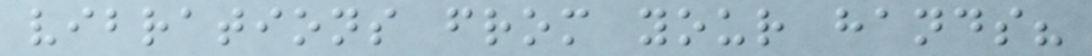vibrations from your hands?
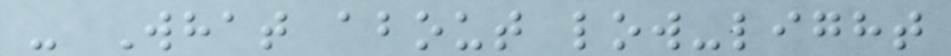- What about low-light
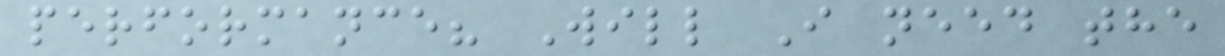performance? Will I need the
